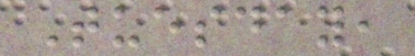Tuesday,
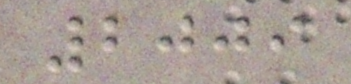2009
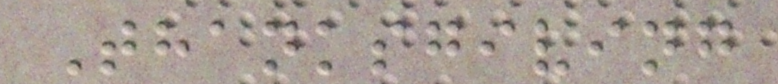Thanksgiving
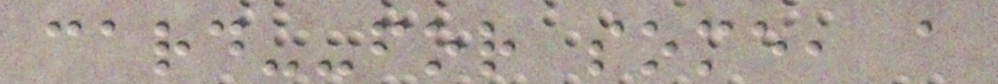card--for some, a
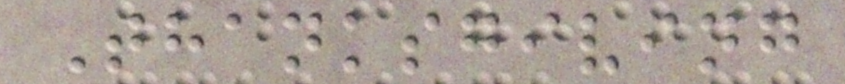Thanksgiving
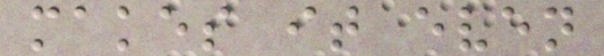makes it even
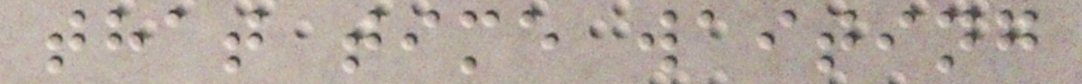that time waiting
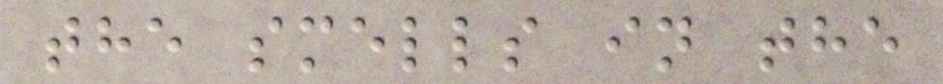the smells in the
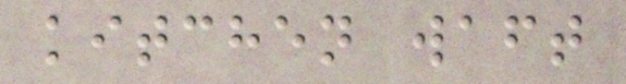kitchen waft
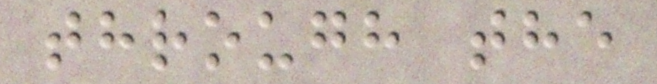through the
